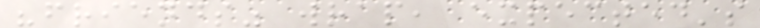"friends" wrap, expected's
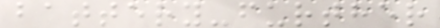battery-further
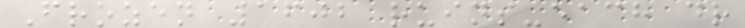Frozen 1602 ruins-each dr
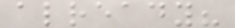already?
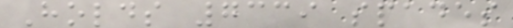Holds 7339 spades
